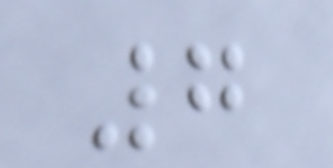7
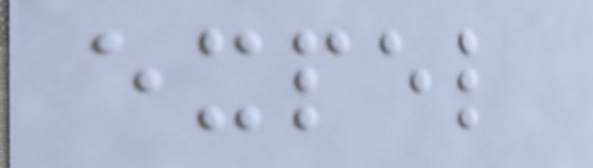expel
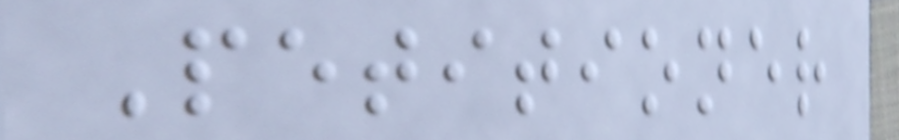Petitioner
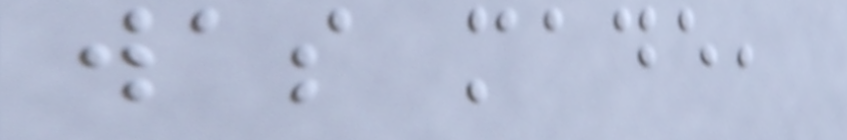was made,
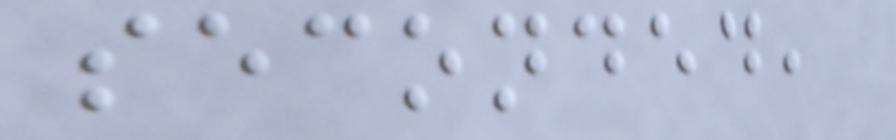seconded,
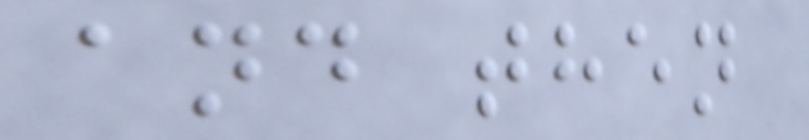and then
